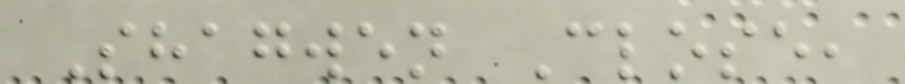Shagwen Close,
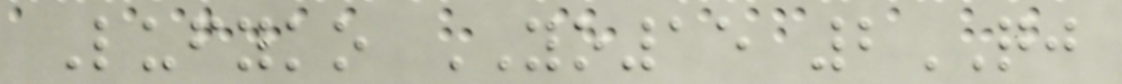Lufyko YO15 2QJ
